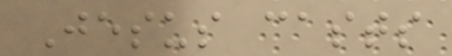Jesus casts
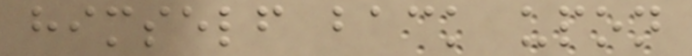himself back upon
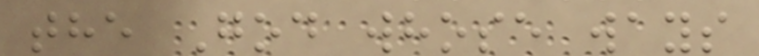the God whose ways
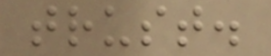trust.
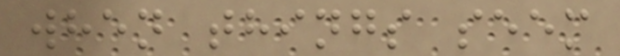when things seem
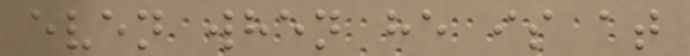even when he is at
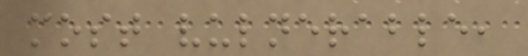most vulnerable,
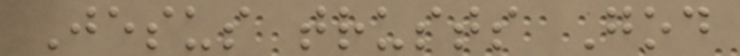Jesus trusts God
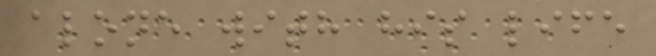alone with his life
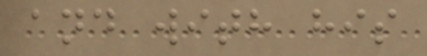and with his
